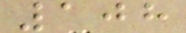108
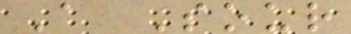A Sour
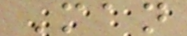Man
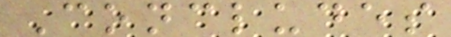Concludes
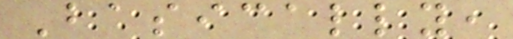Basically,
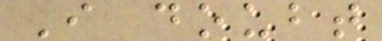I doubt
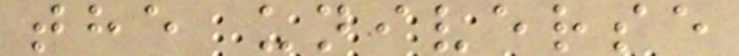the universe
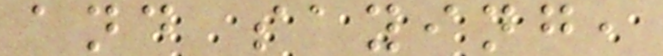and saying,
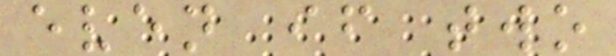even if two
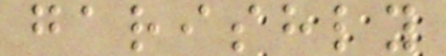garishly
